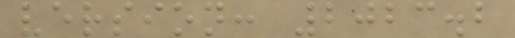version: 2023.2
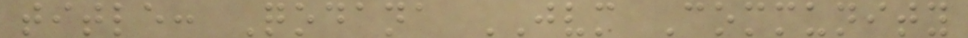title: Qodana JVM Community
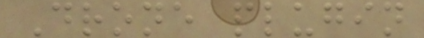Drone plugin
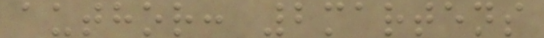author: 2martens
